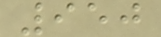950
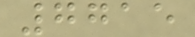7715
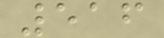516
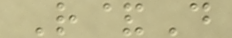R&D
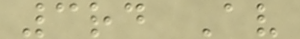3rd Av
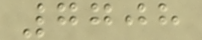7708
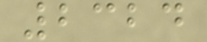2324
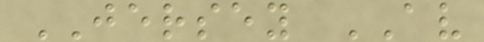JERSEY AV
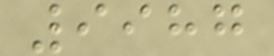9987
